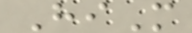HiM
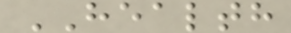HEALTH
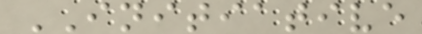INITIATIVE
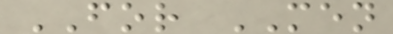FOR MEN
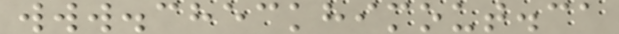www.checkhimout.ca
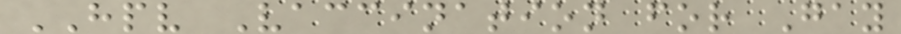HPV Vaccination for Gay
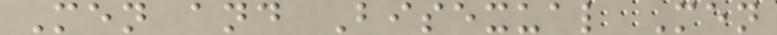Men and Bisexual Men
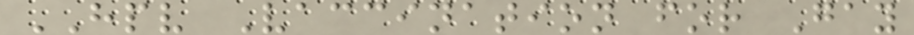HPV Vaccination for Gay
